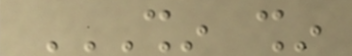SHIN SHIN
